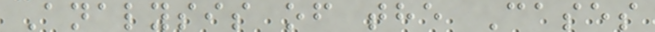Analysis of the Cases
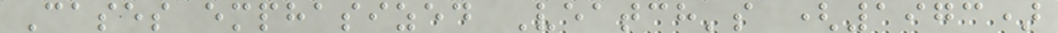Cases emphasized Veatch's (1973)
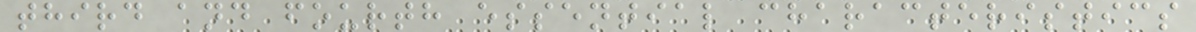third and fourth essential characteristics
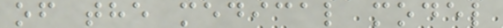of the medical model
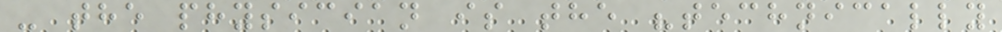- the physician is the "technically
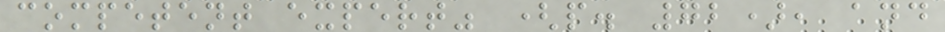competent expert" (p. 72), and
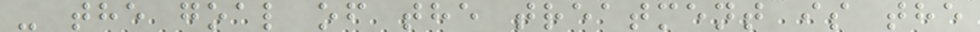- the goal of the treatment is the
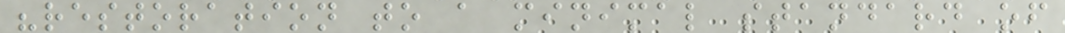"restoration to a minimal standard of
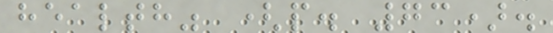health" (p. 73).
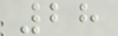28
